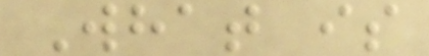What is
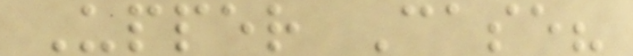Upper Case?
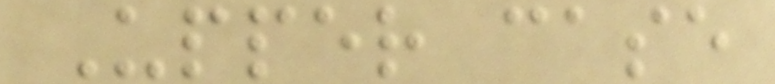Upper case
